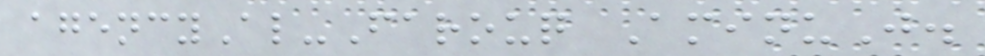agencyAl-Farouq AminuJ.
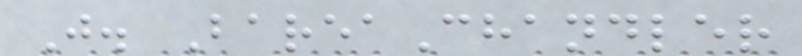J. BareaChandler
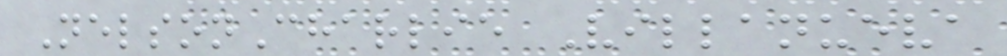NelsonCharlie Villanueva
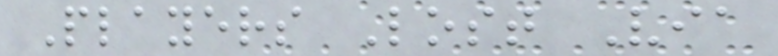Players Lost Via
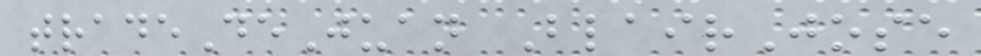tradeDeJuan BlairJose
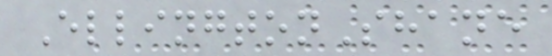EllingtonShane
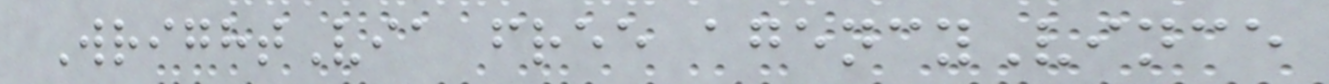WrightVia free agencyVince
